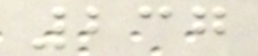237
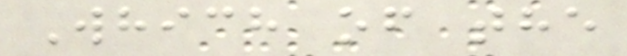Which of the
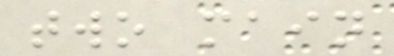two main
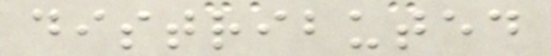distributed
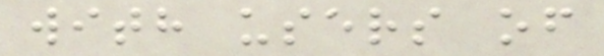with users of
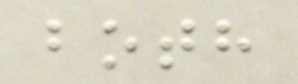both
